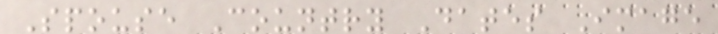Spouse Country Dates Image
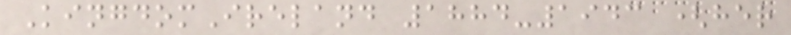KingdomIreland 1884-1943 (her
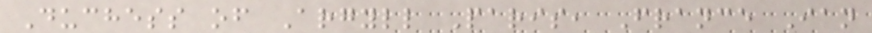Duchess of Argyll Paris, France Ian
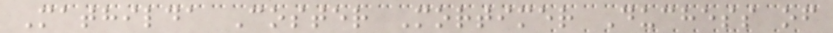Mathilda Coster Mortimer Duchess of
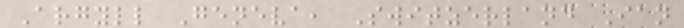Argyll Geneva, Switzerland Ian
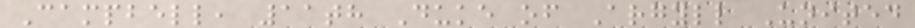Campbell, 11th Duke of Argyll United
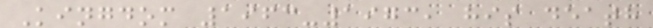Kingdom 1963-1973, his death
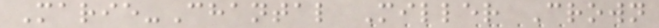Marie-Chantal Miller Crown
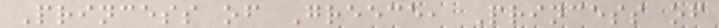Princess of Greece, Princess of
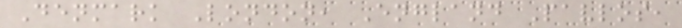Denmark London, England Pavlos,
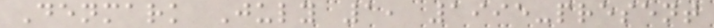Denmark July 1, 1995-present
